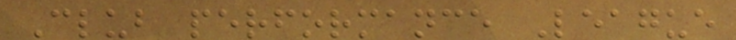Club performance League
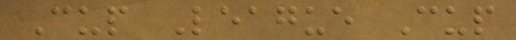Cup League Cup
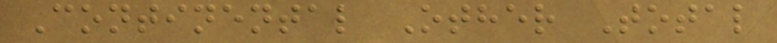Continental Other Total
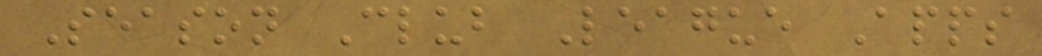Season Club League Apps
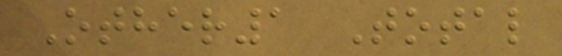Other1 Total
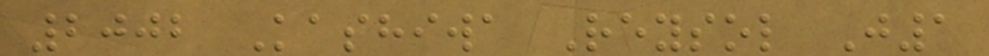2002 Kashiwa Reysol J1
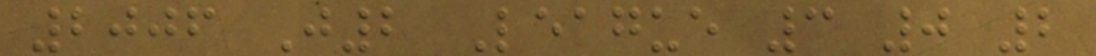2006 J2 League 3 0 2
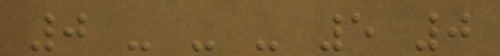0 - - - 5 0
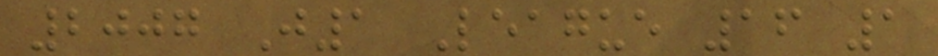2007 J1 League 16 1
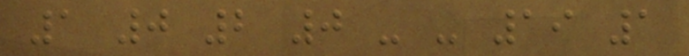1 0 2 0 - - 19 1
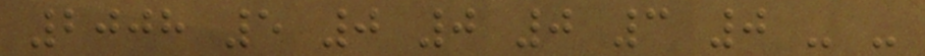2008 5 0 0 0 3 0 - -
